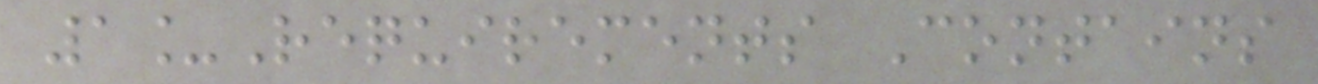1_Requirements Contains
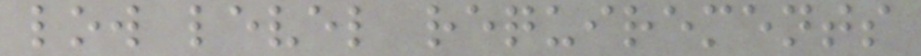low level requirements
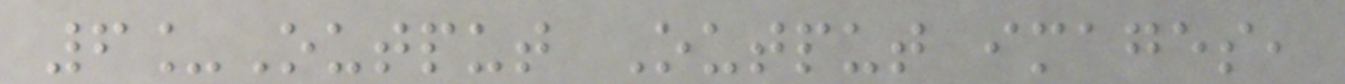6_Output Output images,
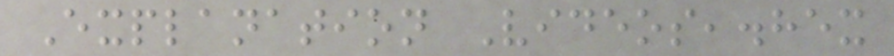Explanation Videos,.hex
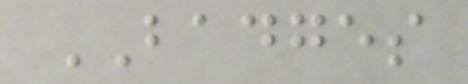BADGES
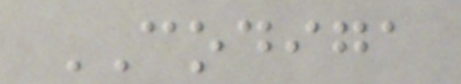CODIGA
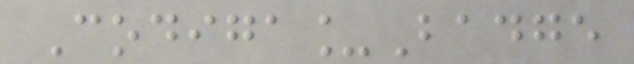Codiga_Badge
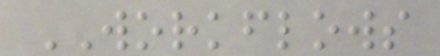WORKFLOWS
